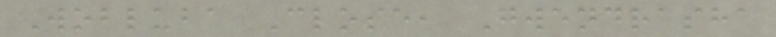Wobluba Close, Gwendrasha
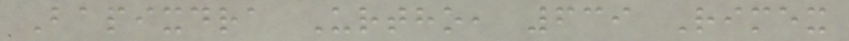Bapixdra Urtho, 639 Rimex
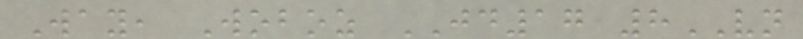Way, Woboz JD17 8VN
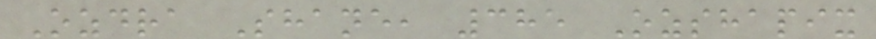Ozdra Shane, 385 Ozshapix
